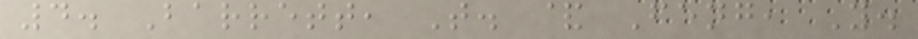4. Barrett, T. & Feng, Y.
